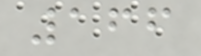166
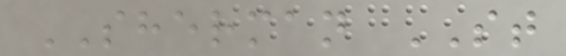SHERMAN ST
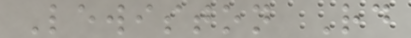Lewiston Rd
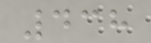438
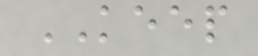KEEP
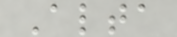Alta
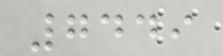7449
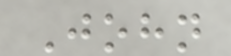John
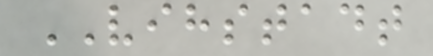VIHSTADT
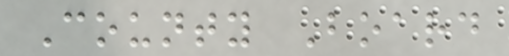County Board
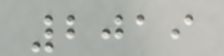2019
